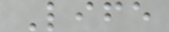Life
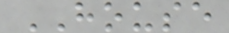HOUSE
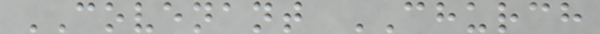COVENANT CHURCH
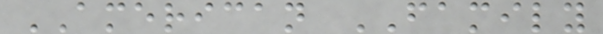AMERICAN FAMILY
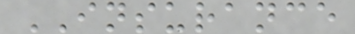INSURANCE
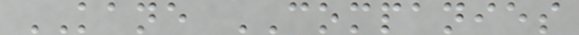KANE COMPANIES
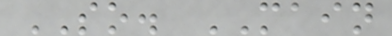SO. MAIN
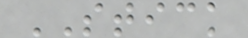STICK
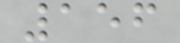156
